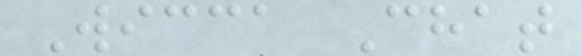Wicca Chat
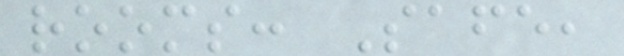rooms: Safe,
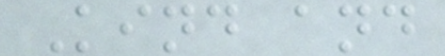Kind and
